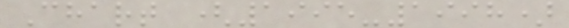Chart (1995-1998)
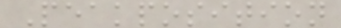Peakposition
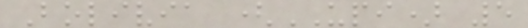Bolivia (UPI) 5
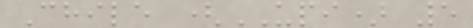Chile (UPI) 5
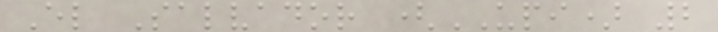El Salvador (UPI) 2
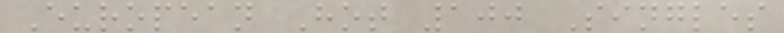European Hot 100 Singles
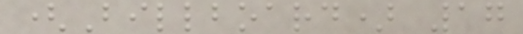(Billboard) 17
